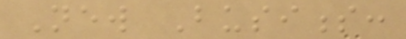New Business:
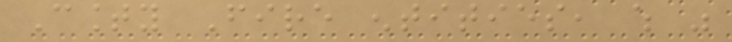County Fire entities, which was
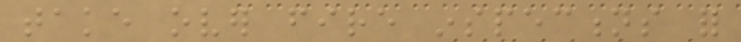take over fire inspections for
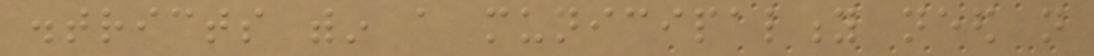districts within a municipality need not
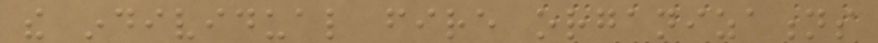the individual fire organizations
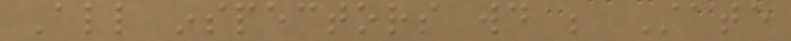All inspectors would be State
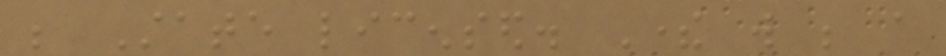be State licensed. There will be a
